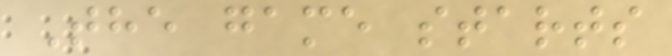The game starts
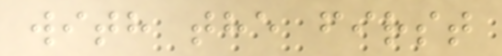with the first
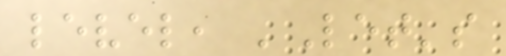level, 'Let's
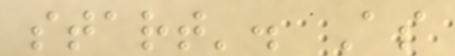start'. As
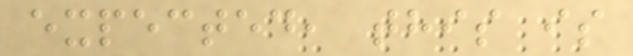expected, this is
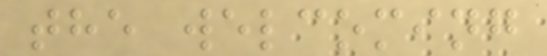the welcoming
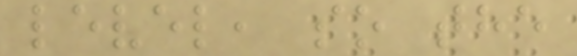level, so the
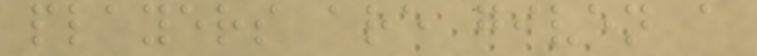players are given a
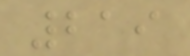219
